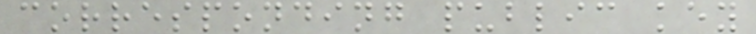corresponding public key
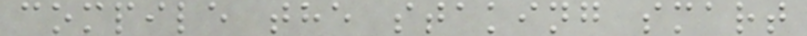compile the staking smart
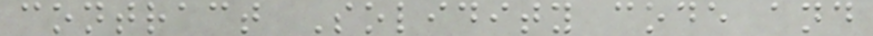contract Solidity code and
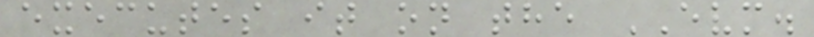executes it on the EVM.
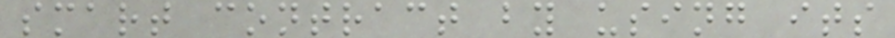smart contract by using its
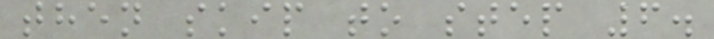then skip to step 6.
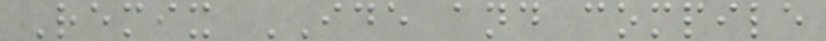Remix IDE and compile
